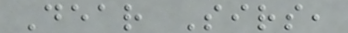Dear Sirs,
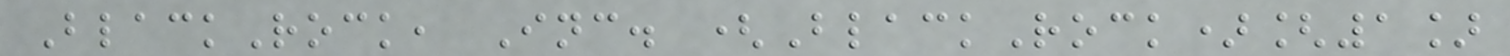BlackRock, Inc. (BlackRock)[1]
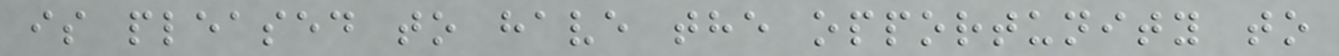is pleased to have the opportunity to
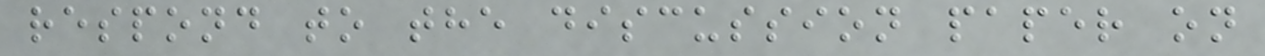respond to the discussion paper on
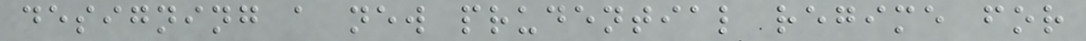designing a new prudential regime for
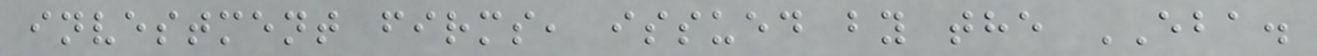investment firms, issued by the EBA.
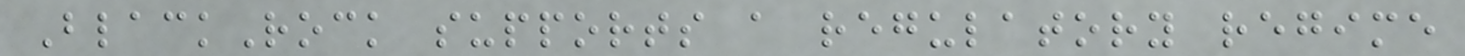BlackRock supports a regulatory regime
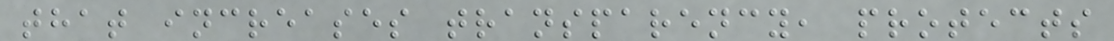that increases transparency, protects
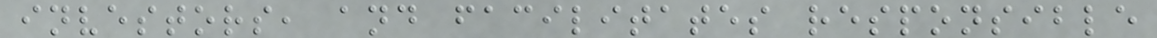investors, and facilitates responsible
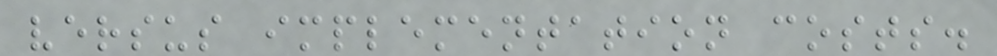versus implementation costs.
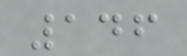146
